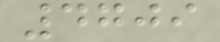4709
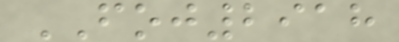FOJ2918
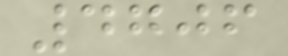4706
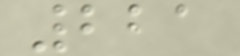221
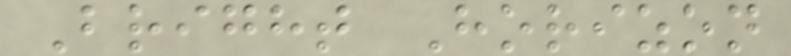Bright Horizon
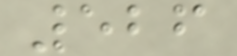526
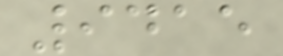9415
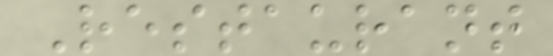Restaurant
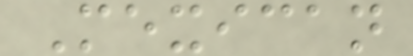Mexican
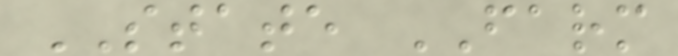STATE FARM
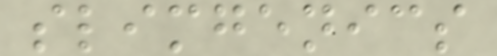slimgenics
